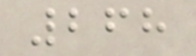268
